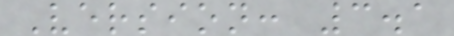Version: 3.1
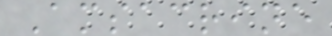Amsacrine
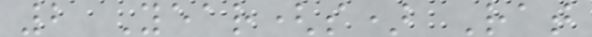2 Year(s) Rat
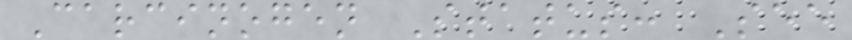Carcinogen Status: See
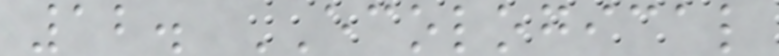12. ECOLOGICAL
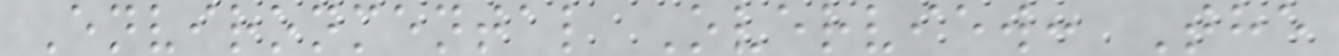Environmental Overview: The
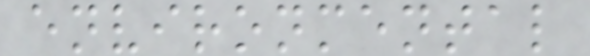environmental
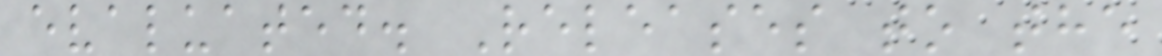evaluated. Releases to the
